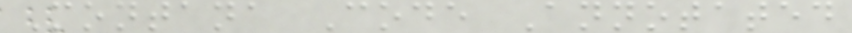Montana Code Annotated
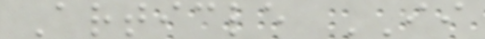Article II
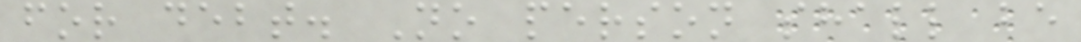for debt. No person shall be
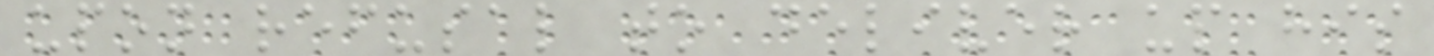upon refusal to deliver up his
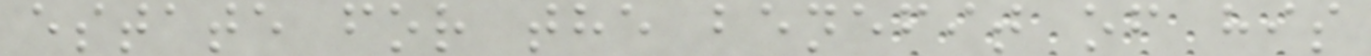estate for the benefit of his
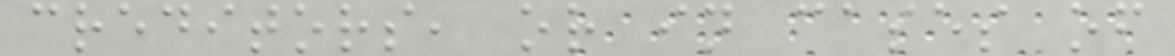creditors, or in cases of
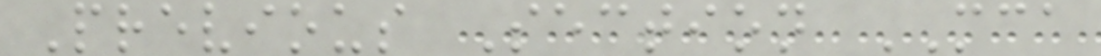Previous Section MCA
